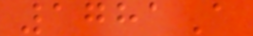1781A
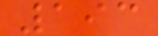193
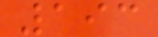193
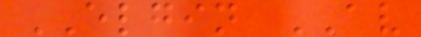ELGIN AV
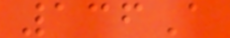136A
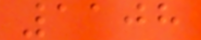1108
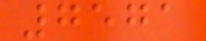7571
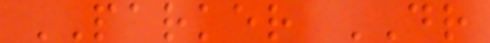PARKER DR
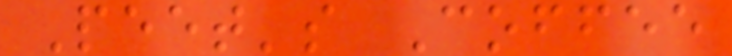Peet's Coffee
